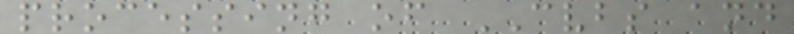processing of CVBS and
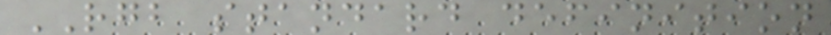RGB standard definition
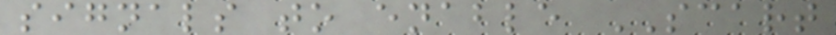signals to enable SCART
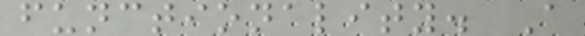functionality. A
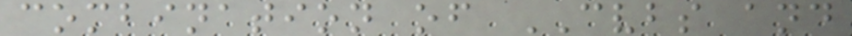combination of CVBS and
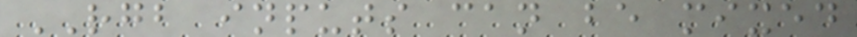RGB inputs can be mixed
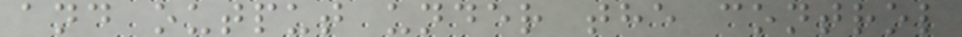and output under the control
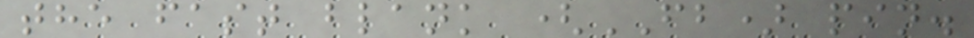the fast blank (FB) pin.
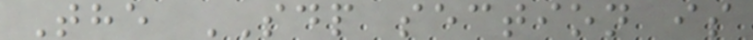The SDP section is
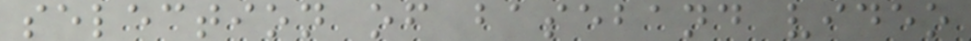selection of baseband video
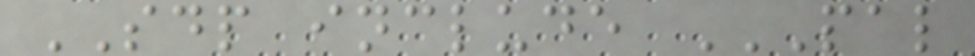SDP include PAL
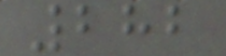282
